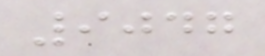9047
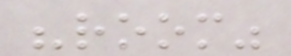"room"
